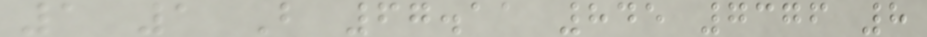1 1 B 67.11 845 7376 8
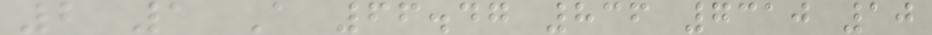2 1 A 66.47 836 7310 10
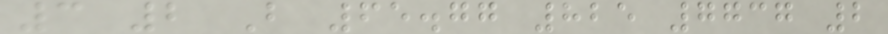3 2 B 65.77 825 7737 2
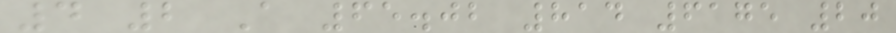4 2 A 65.02 814 6175 20
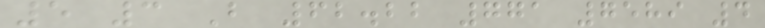5 3 B 62.22 771 7589 4
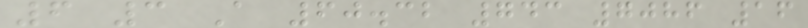6 3 A 60.32 743 7086 16
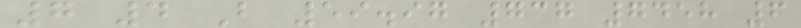7 4 B 59.97 737 7458 6
